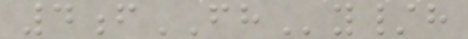4fFHy/h
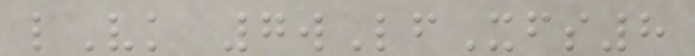lVk 7wLfXfs8
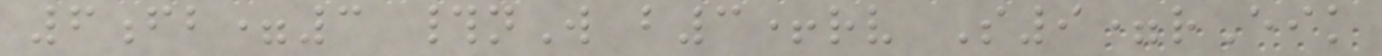6fb=3 #nW b3+rv S9=rEik
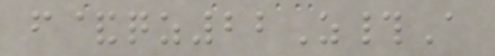f&qz22Z#A
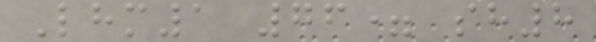Lhm1 76= sh8
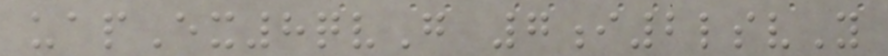uapEx8qvG 7i2lsvY
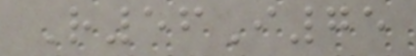R56I75
